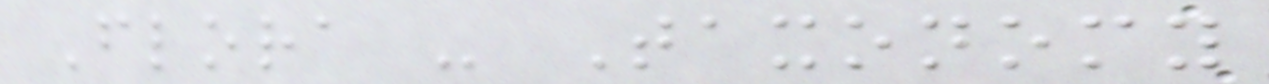Flora - Taxonomy
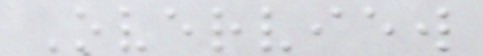Overview
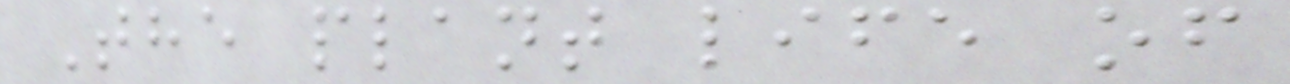The plant life of
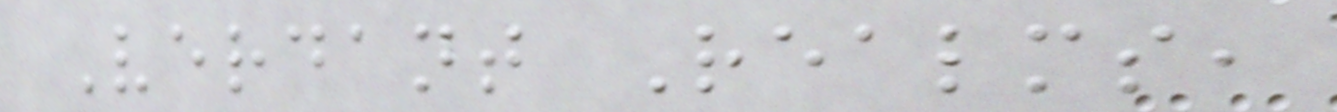Verdant Realms,
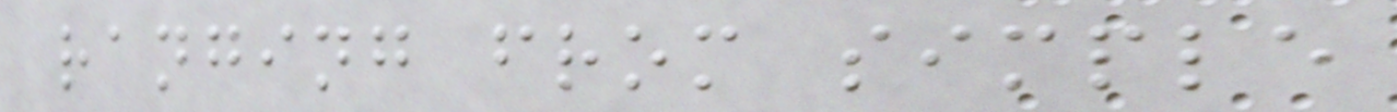ranging from simple
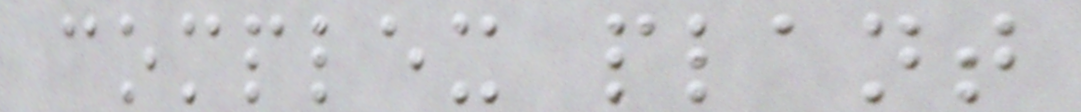complex plant
